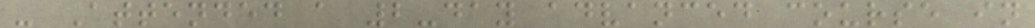- Attended a 2-day advanced course in
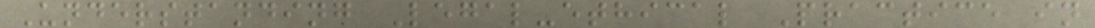Understanding Legal-ethical Practice in
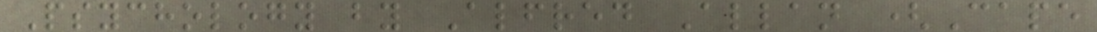Psychology by Alfred Allan (Cape
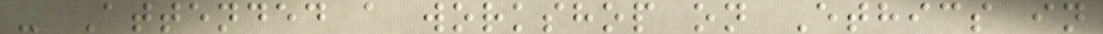- Attended a workshop on Ethics in
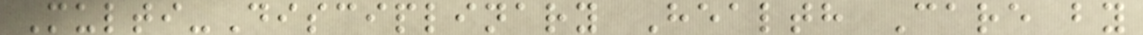Multi-Disciplinary Health Care by
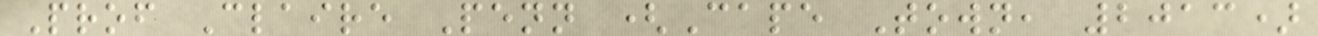Prof Claire Penn (Cape Town, 2013)
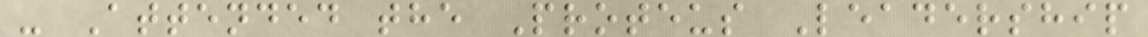- Attended the Proteus Leadership
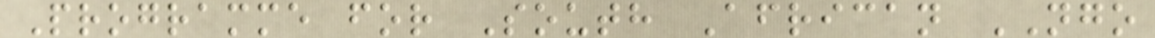Programme for South African NGO
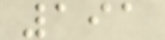191
